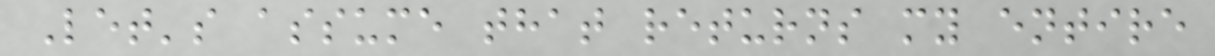Let's assume that returns my entire
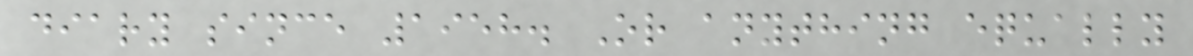diary since 1958. Or anything equally
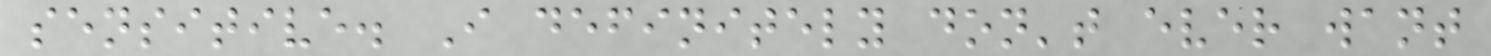sensitive. I definitely don't ever want
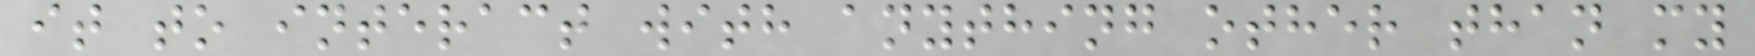it to interact with anything other than my
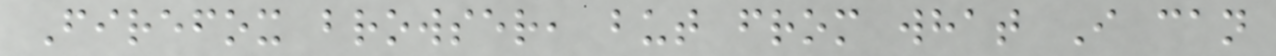Firefox browser, but from what I can
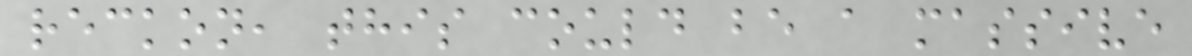reckon, this could be a massive
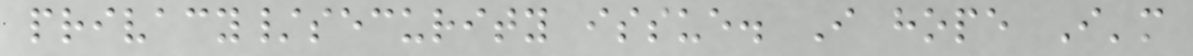privacy/security issue. I hope I'm
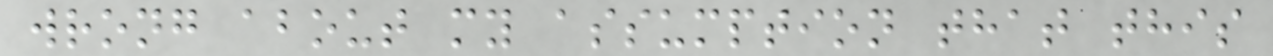wrong about my assumption that this
